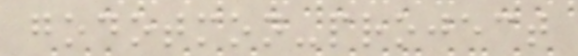godotmon-project
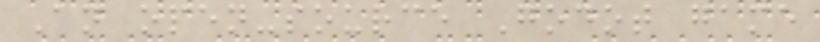An open-source Godot game
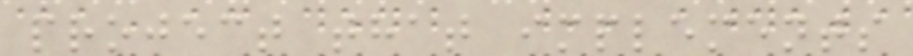project that implements
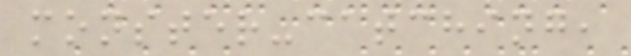monster-catching,
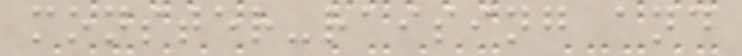monster-raising and
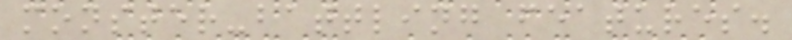monster-battling features.
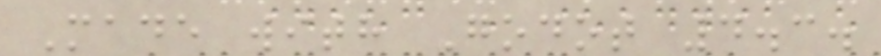Made with Godot 4.3.
